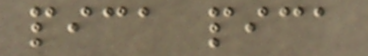pica pica
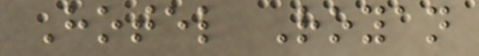Hotel Royan
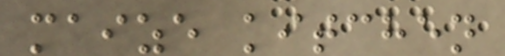maize kitchen
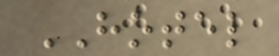HOTEL
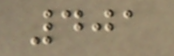401
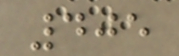405
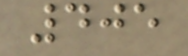405
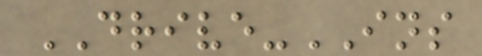DRIVE-INS
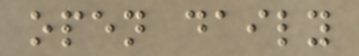open daily
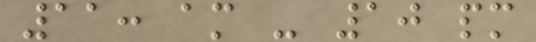11: am - 10 pm
